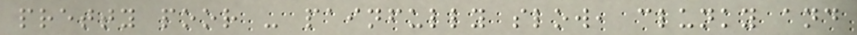pretty poor - painfully slow, clunky and
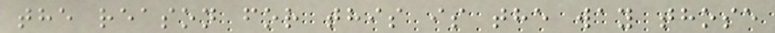the reason for this is the way those
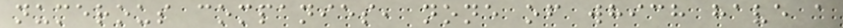numerous companies, none of which have a
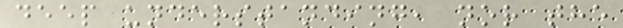deep understanding, nor the
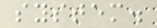system.
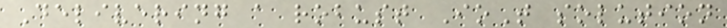Delivering a robust IoT solution
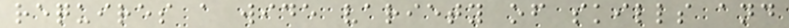requires a wide variety of skills and
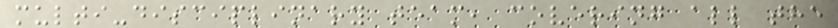multi-disciplinary team, covering all the
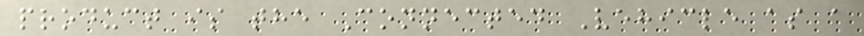product is the Connected Vehicle as a
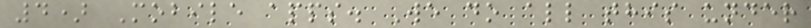4) Mobile apps. We do all this under
